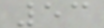53
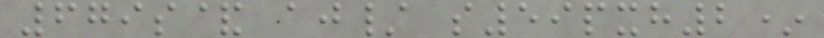679s& aj/ s59pxh2*
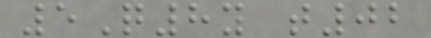5Q8y t02
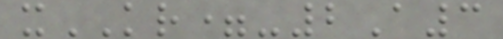xKR=-2A3
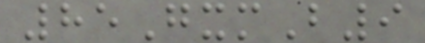85GxmB9
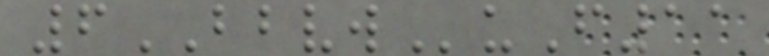6BBVWuF11
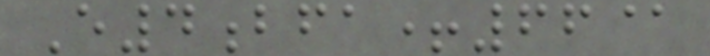E4bfa+66@
